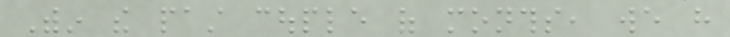Within the past couple of months, we have
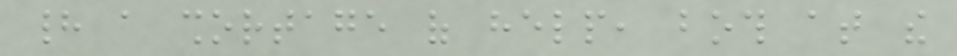had a shortage of help, both at the
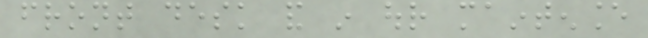front desk and in our maintenance
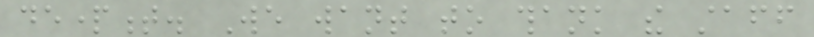department. We want to thank the staff
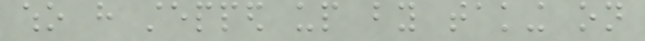who have stepped up by taking on
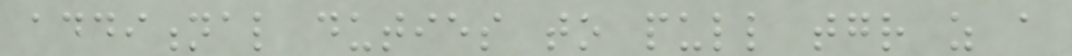additional duties to pull together as a
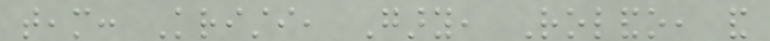team: Kristi, Gary, Rolando, and
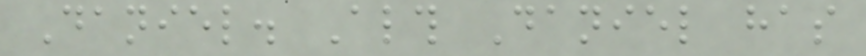Daniel. Although Daniel has
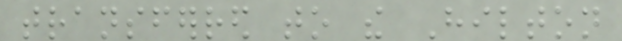transferred to the Hilton
